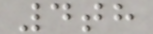4th
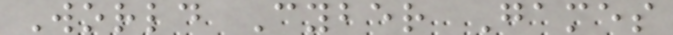World Cyber Games
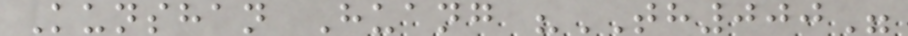Kunshan Huang "TH000"
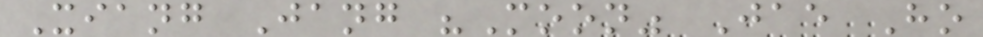Xiang Jang "Moon" Jae Ho
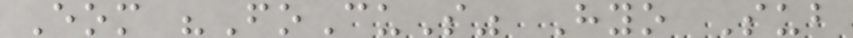Eom "FoCuS" Hyo Sub
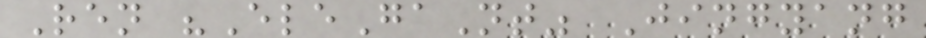Ren "EleGaNt" Jingyang
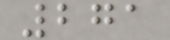271
